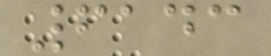6143
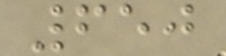650
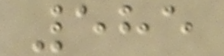585
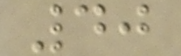40
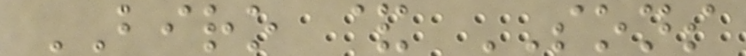BIRO & SONS
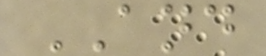AND
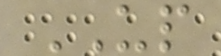UP
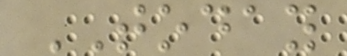TODAY
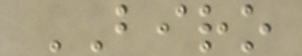BIRO
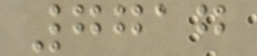7717
